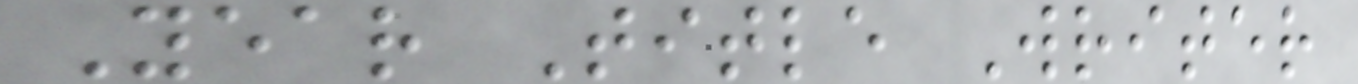Year Title Writer
